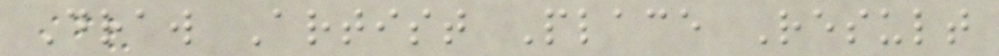Draw Artist Place Result
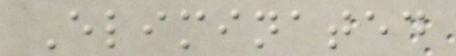Eliminated
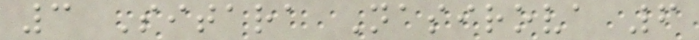3 Sitara Nasirova 6
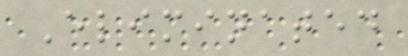Eliminated
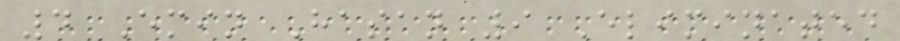4 Emin Hasan 9 Eliminated
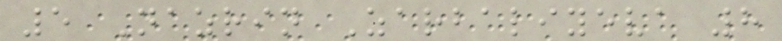5 Nazrin Zarbaliyeva 8
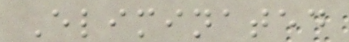Eliminated
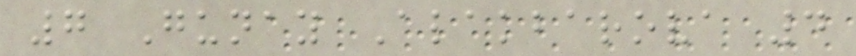7 Gunay Alakbarova 4
